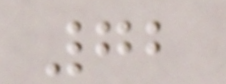72
